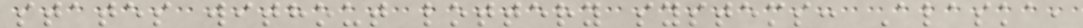states without lottery systems: Alaska,
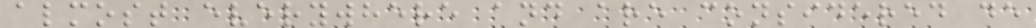almost everywhere and are considered de
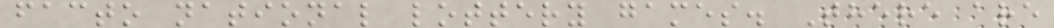facto national lottery games. There are
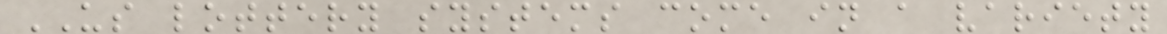US lottery systems come in a variety
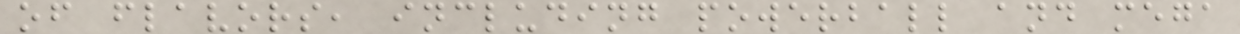of flavors, including powerball and mega
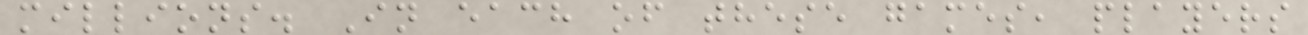millions. In each of these games, players
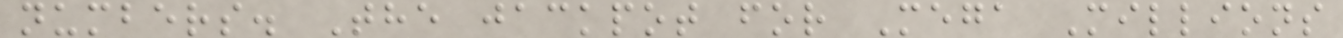numbers. The jackpot for Mega Millions
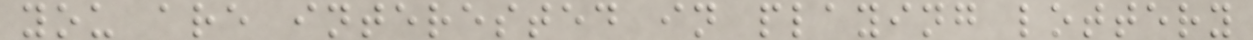you are interested in playing lottery
